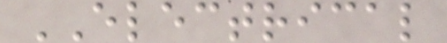ELECTRICAL
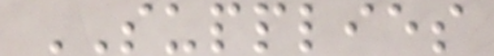SUPPLIES
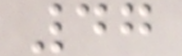47
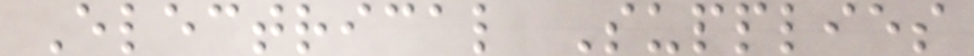Electrical Supplies
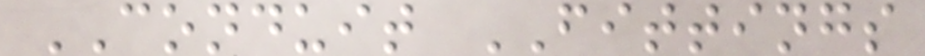CONDUIT FITTINGS
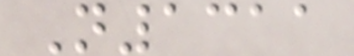N1311
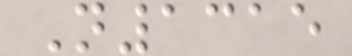N1315
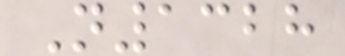N1328
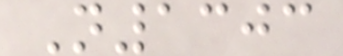N1303
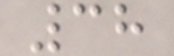38
